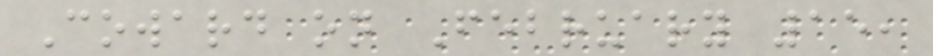Coward on February 15,
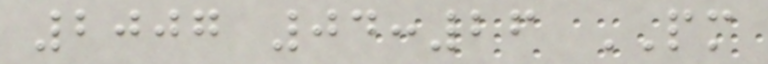2007 04:26 PM
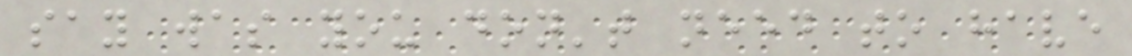say was you don't need to have
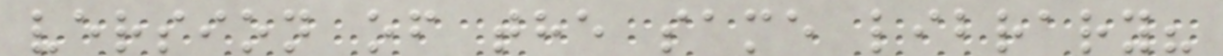version of the same library?
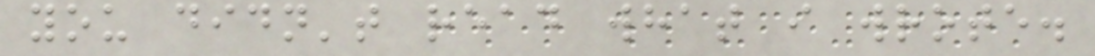you didn't read what i wrote.
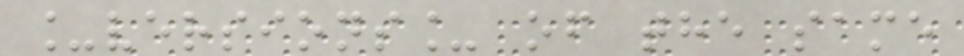_versions_ of the same
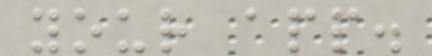your app.
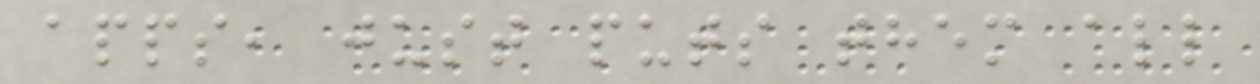apps, just puts them all
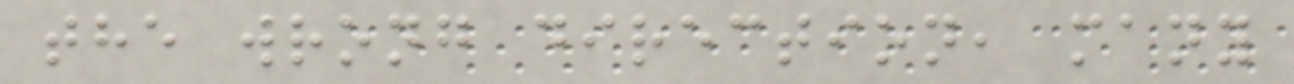the wrong direction, many
